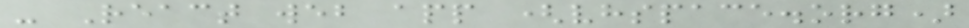- React web app (vhspace.org)
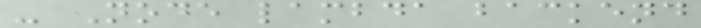- Node lambda backend
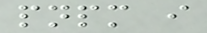pnpm i
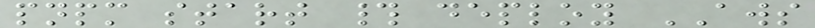pnpm start # deploy AWS
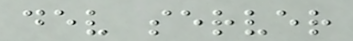dev server
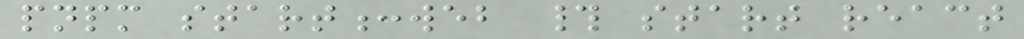pnpm start:web # start react
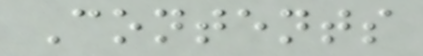Contents
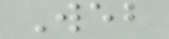Web
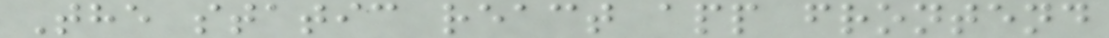The static react app frontend
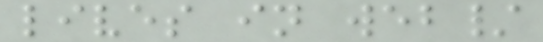lives in web/
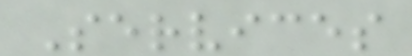Services
